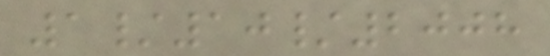1/10/2008
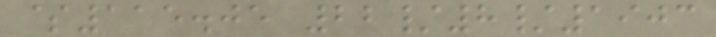$115.05 22/8/1903
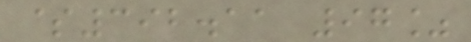$392.11 97%
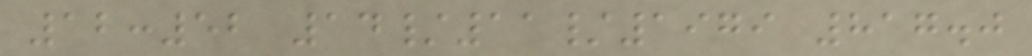12:52 14/11/1979 817.0
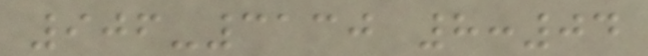906-3130 8:04
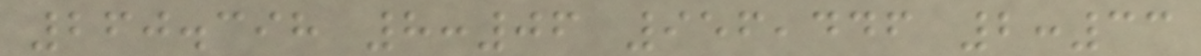260.398 8:06 956,446 2:33
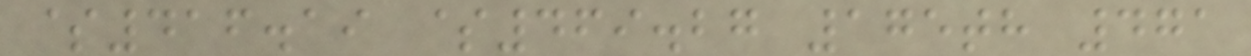$416.19 $469.27 175th 471
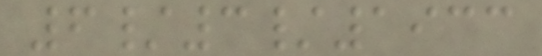6/3/1933
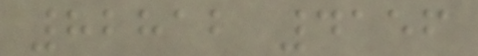82812 4156
